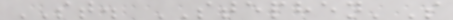ST. STEPHEN'S
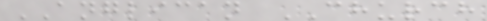ANGLICAN CHURCH
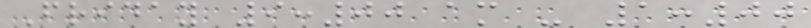Friday 9:00 am - 1:00
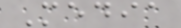Media
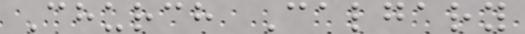Church Calgary
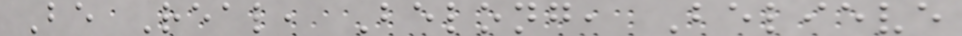Be Real, Belong, Believe
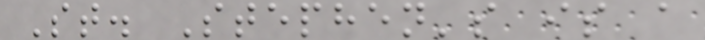St. Stephen's is a
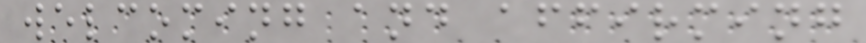welcoming and affirming
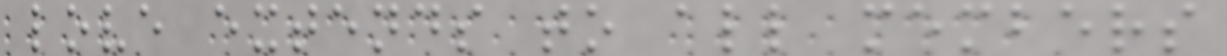love extends to all members
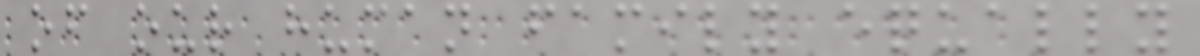of our human family equally
